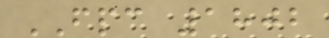FPC 1802
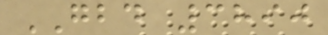GBD 3890
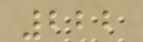222
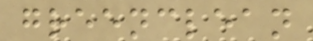greenclean
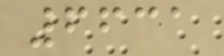6631
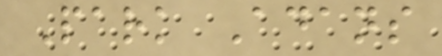Park Adans
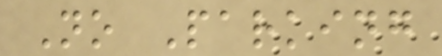No Parking
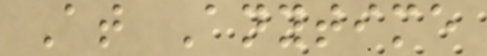At Anytime
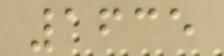1635
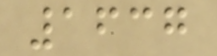1637
